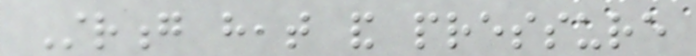Strong heat and pressure
